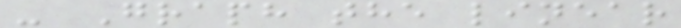- Graph the linear
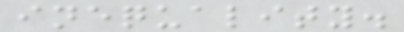inequality.
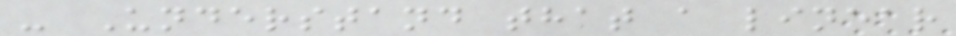- Understand that a linear
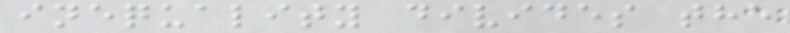inequality divides the
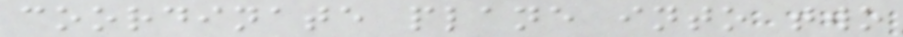coordinate plane into two
